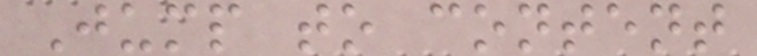Jump to content
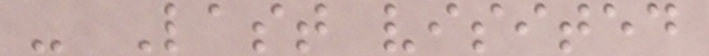- Last visited
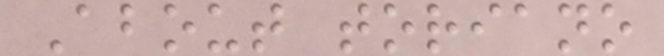About toriano
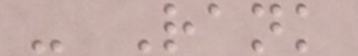- Rank
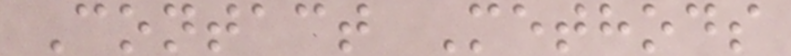Contact Methods
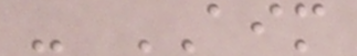- AIM
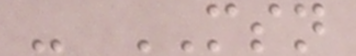- MSN
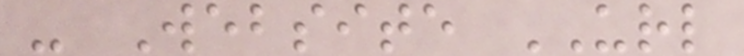- Website URL
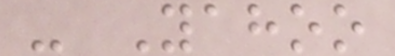- Yahoo
